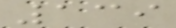139
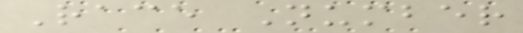Race Number
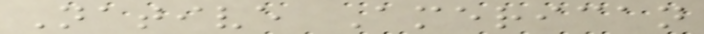Native American
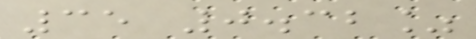35 0.32%
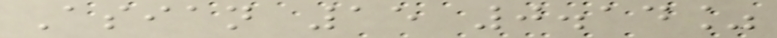Asian 15 0.14%
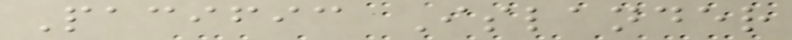Pacific Islander
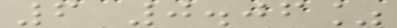6 0.06%
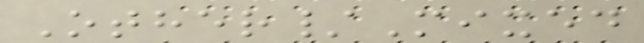Other/Mixed
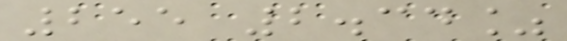255 2.34%
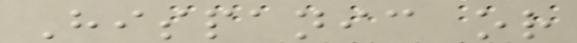Hispanic or
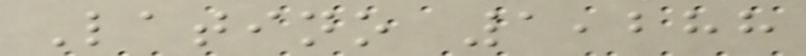Latino 1,288
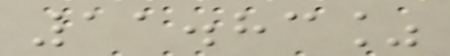11.83%
